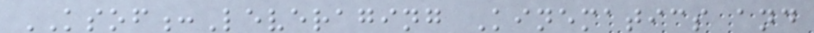KSOF:Leveraging Kinematics and
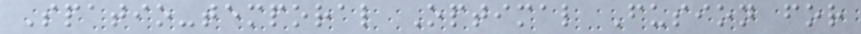Spatio-temporal Optimal Fusion for
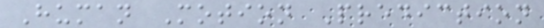Human Motion Prediction
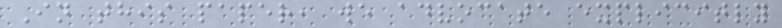In this paper, we advocate explicitly
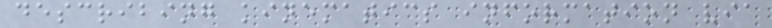describing kinematics information via
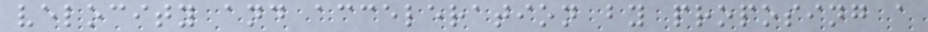velocity and acceleration by proposing a
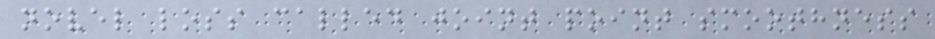novel loss called joint point smoothness
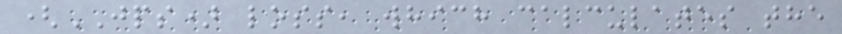(JPS) loss, which calculates the
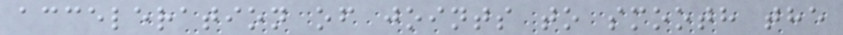acceleration of joints to smooth the
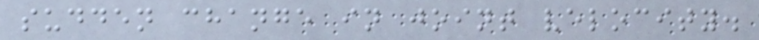sudden change in joint velocity.
